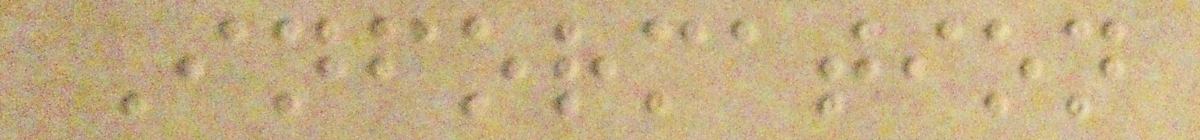Information
